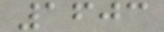1603
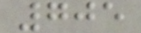705
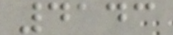4143
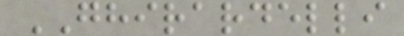GHIRARDELLI
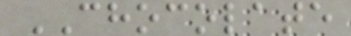CHOCOLATE
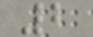2
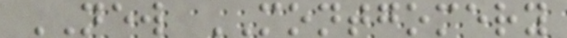NEW MONTGOMERY
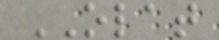OLAT
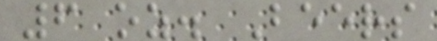6 oz. Beers
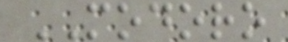MODORO
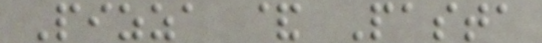Pizza & Pasta
